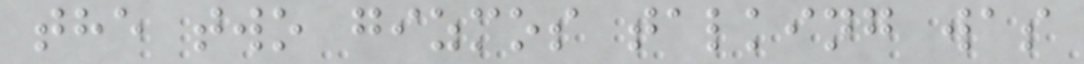the two gizmos talking was
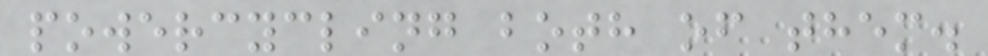powercycling both of them.
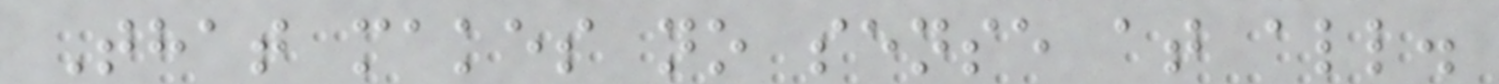That makes no sense at all.
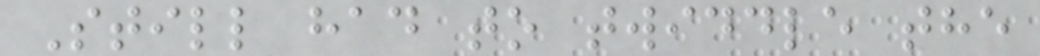Still had to twiddle the
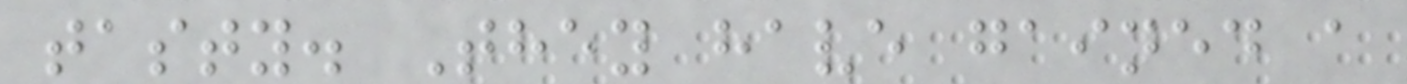tasty. They have gained a
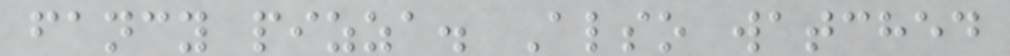fancy pizza. Also watched
